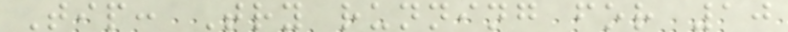Tip: Try running for 10
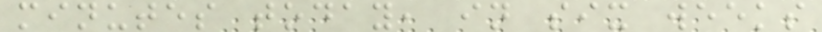minutes today, in six weeks
